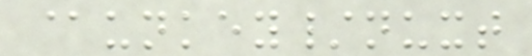@unkey/nuxt
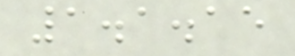1.1.15
